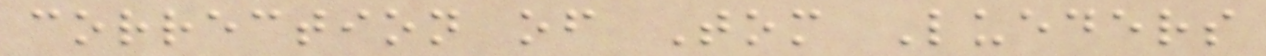correction of Tom Lueders
